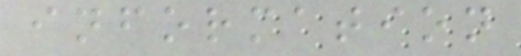information
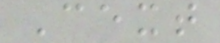Cext
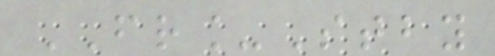FR_Stby
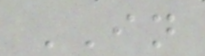IN
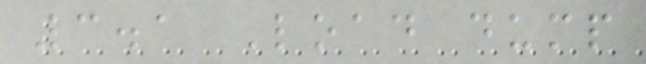3.1 Load dump
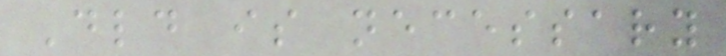Dld is necessary
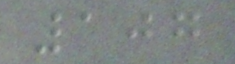107
